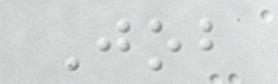Job
